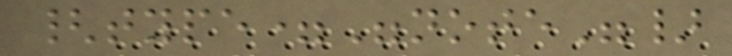{type="note"}
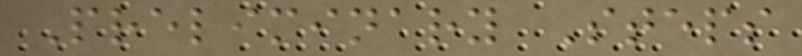Preliminary Steps
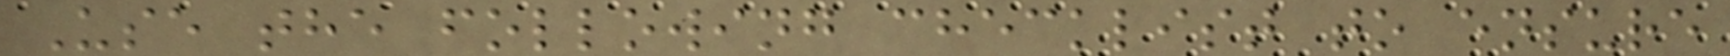Use the following checklist to ensure
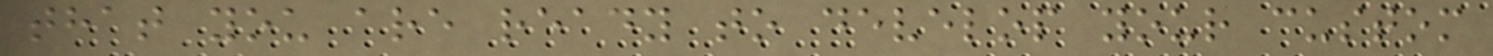that you are ready to develop your custom
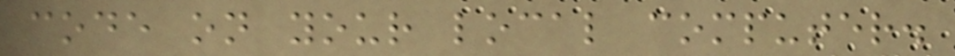code on your local computer.
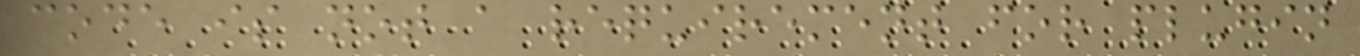code is not a requirement for plugin
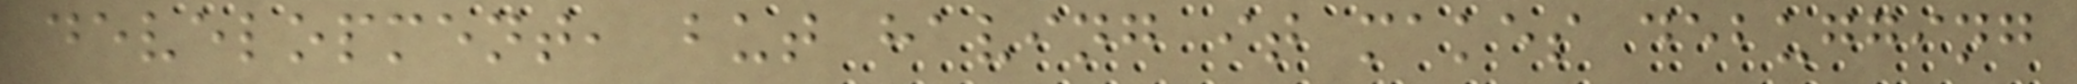development, but having it makes debugging
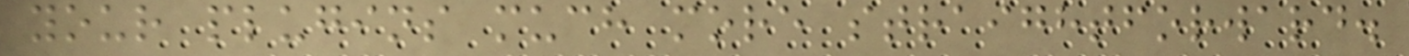your plugins much more straightforward.
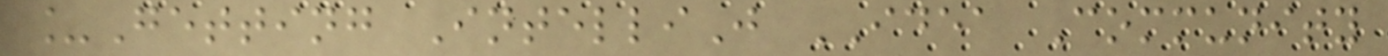_Getting IntelliJ IDEA Community
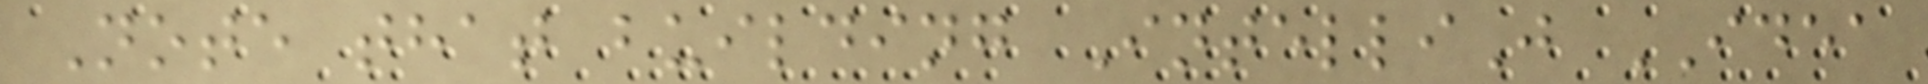Note that building IntelliJ IDEA
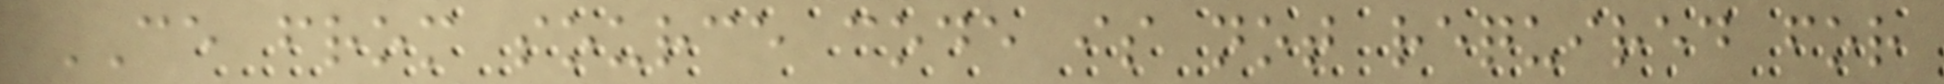CE from source code is not required for
